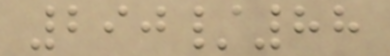290/88
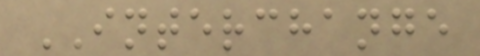INTERCHANGE
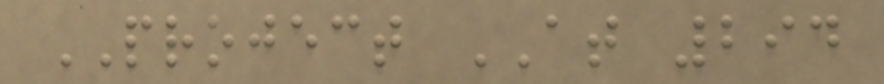PROJECT AT 294
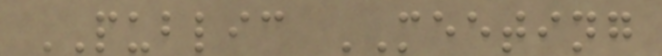PUBLIC MEETING
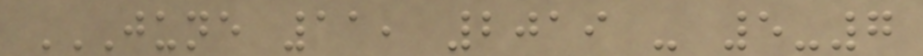JUNE 11, 2019 - 5-7
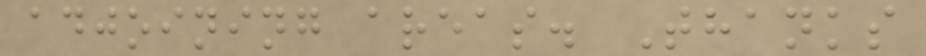adjoining areas. Thanks
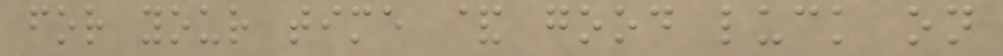for your time & good luck on
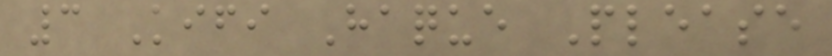3 Kifi Haque Please
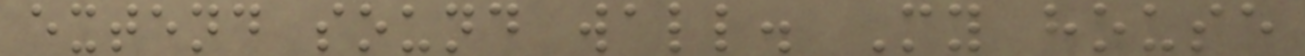extend sound wall. My house
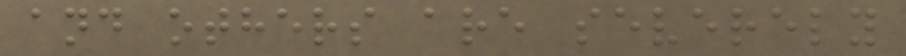and others are severely
